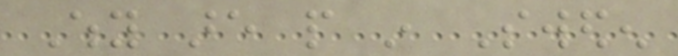Why are people in Sweden
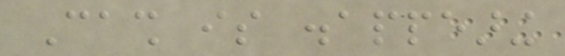Cash is disappearing
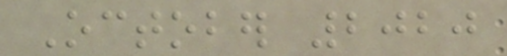October 2020
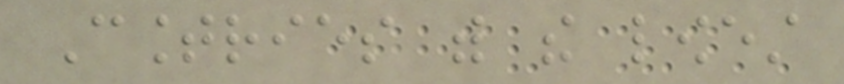Countries with the lowest
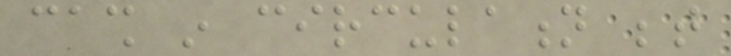cash in circulation between
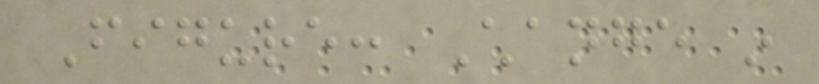Figure: Change in
